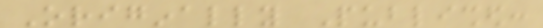Originally Published:
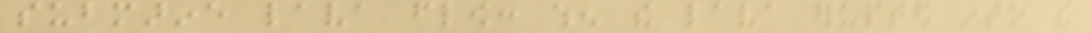submarine lava flow: when the lava erupted into the
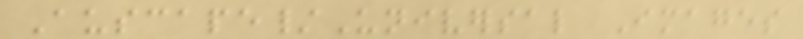Auscape/Universal Images
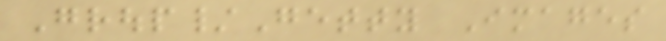Group/Getty Images
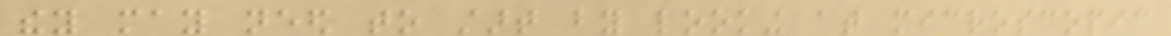they may need to start by looking at microscopic
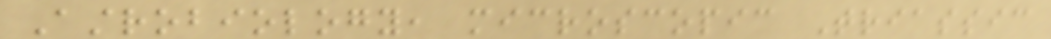Astrobiology, microscopic Triassic
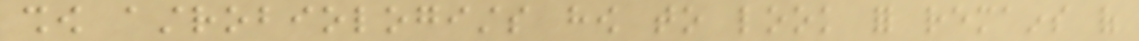show astrobiologists how to look for remains of
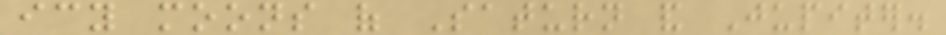icy moons of Saturn and Jupiter.
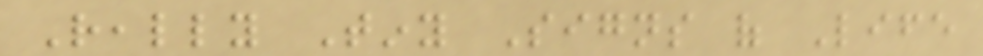Really Tiny Signs of Life
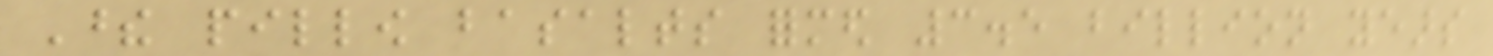These pillow basalts formed 3.5 billion years
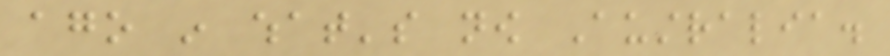ago in what's now Australia.
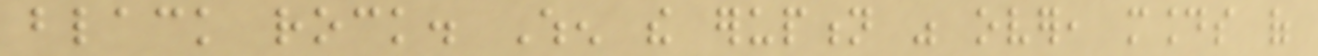black rock. When the eruption was over, mounds of
